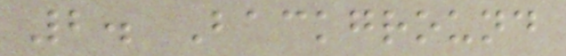2. Background
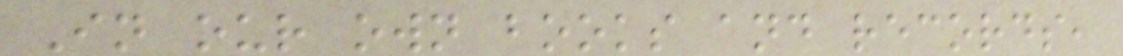In our own books and records,
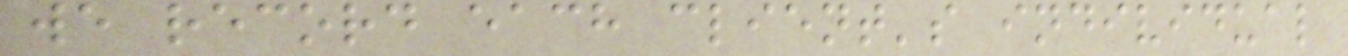we record each client's individual
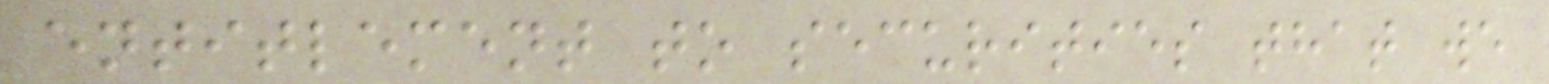entitlement to securities that we
